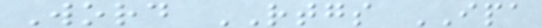Word RTGS IPA
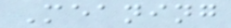Meaning
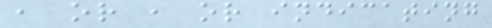, or , or indicating
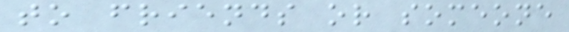to friends or someone
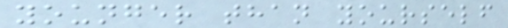younger than yourself
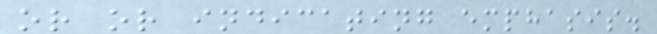or or indicating emphasis.
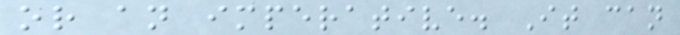or an imperative. It can
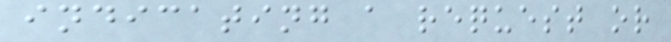indicating a request or
